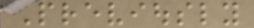Previously
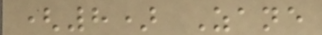(8) Zane
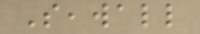Seawall
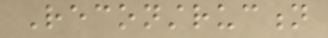Reconstruction
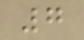7
